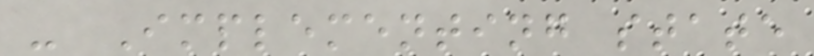- Implementing state
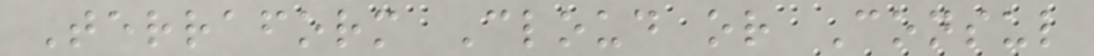Terraform Cloud or Consul
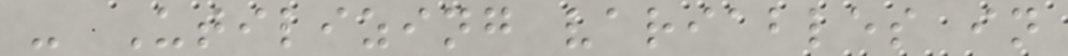- Utilizing variables in
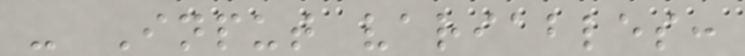- Input variables:
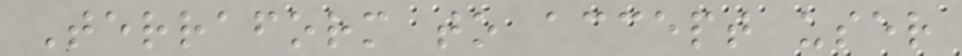Terraform to accept user
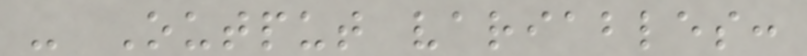- Output variables:
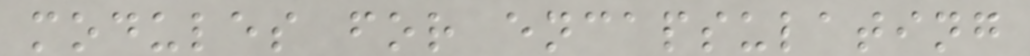modules for encapsulating
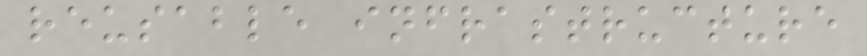reusable infrastructure
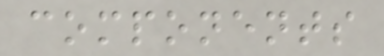components
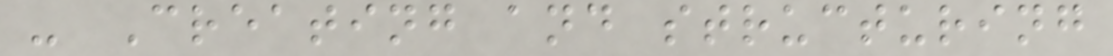- Creating and structuring
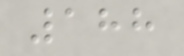188
